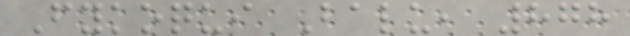Fykoqui Balu, 878
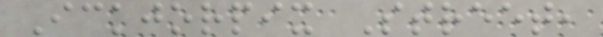Ickjorpix Street,
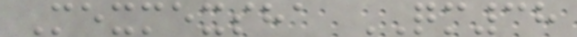Mexmexsha QM38
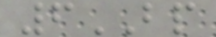6BP
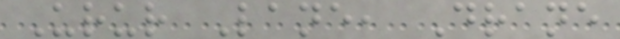Urur Lane, Drane
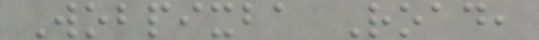Wobpixba Road,
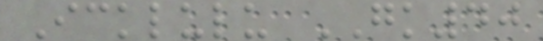Icklulu GK40
